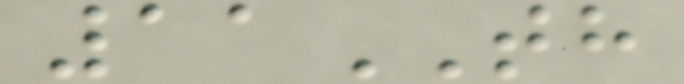11TH
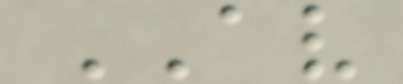AV
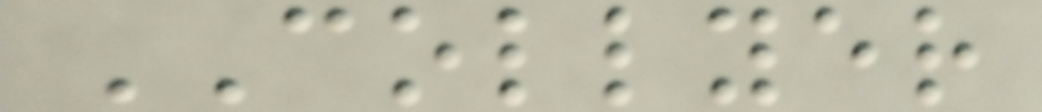COLLYER
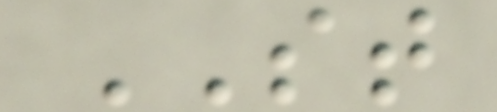ST
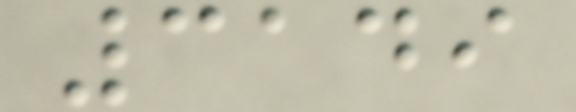3149
